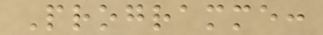Programme:
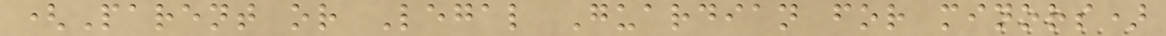(Parent or Legal Guardian for minors)
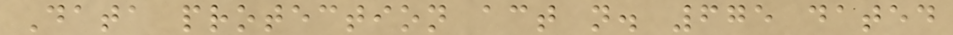Data protection act n. 675 dated
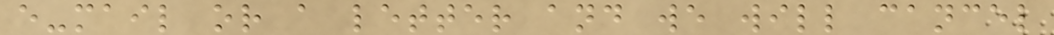e-mail or a letter and we will cancel
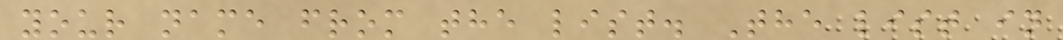your name from the list. The list in
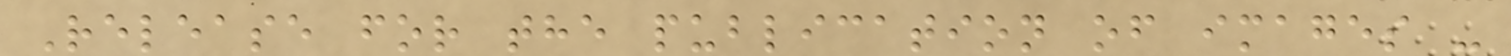Release for the publication of images -
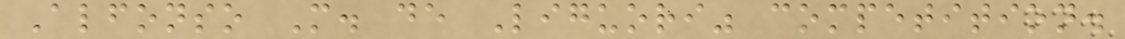Alfonso M. de Liguori" competition.
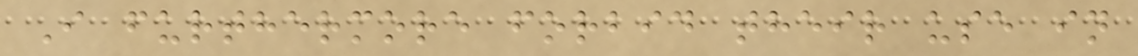I furthermore forbid their use in
